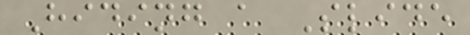Hiding a Slide
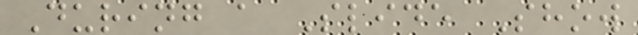During a Slide Show
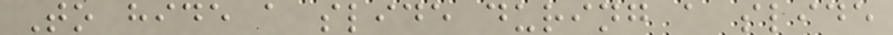To hide a slide during a slide
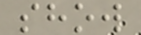show
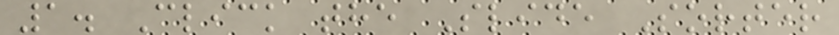1. Click the Slide Sorter
